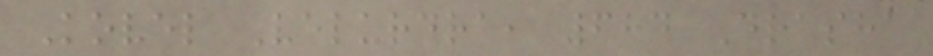Kovel Velurdra, 684 Drasha
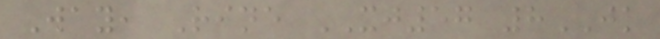Way, Rine XJ57 8JK
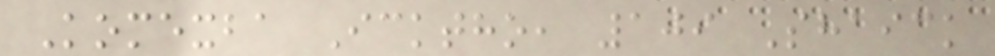Komexba Icktho, 109 Shaick
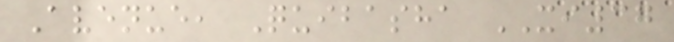Avenue, Quibasha XI37
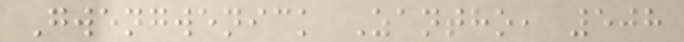Gwengwenick Zantho, 508
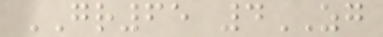GR65 4ZG
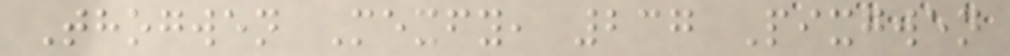Thogwen Mexfy, 237 Pixgwen
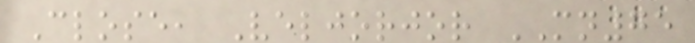Close, Veljorjor MN75
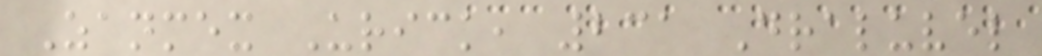Zanmex Urick, 231 Draluvel
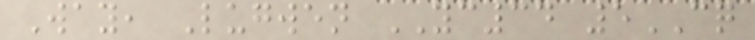Way, Lugwen YC34 5CQ
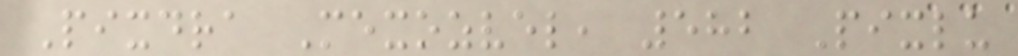Pixdra Mexozvel, 582 Pixlu
